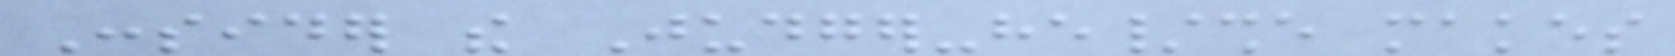Consider the Judger-he/she makes
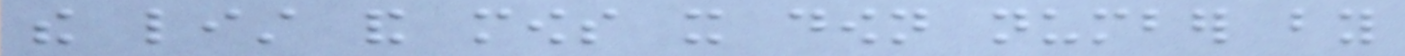the list and mows it down number by
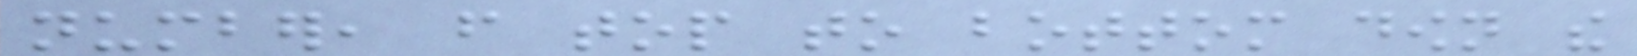number, from top to bottom down the
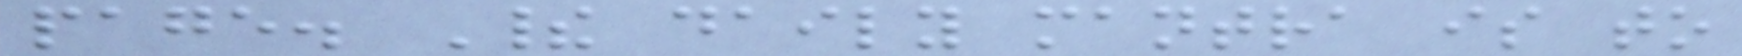page. Their daily mantra is to
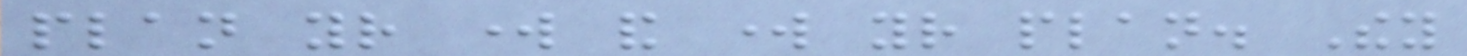plan your work and work your plan. They
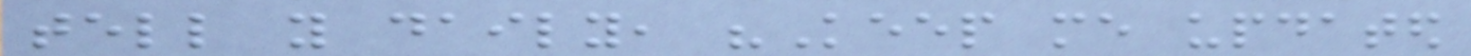tell you daily, "Keep me updated
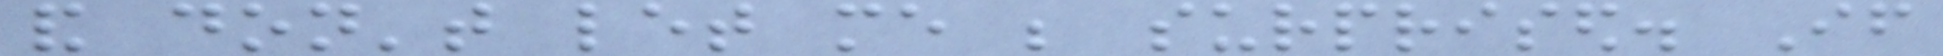and don't let me be surprised. If
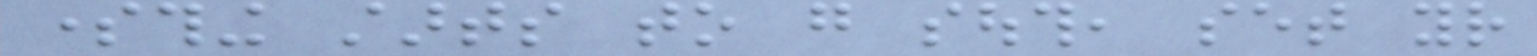something starts to go south, set your
